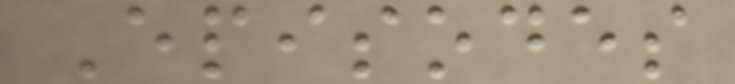Episodes
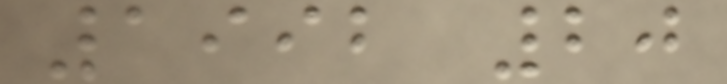1992 20
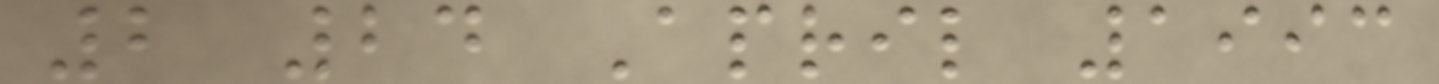2 24 April 1993
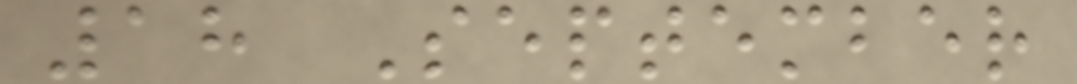18 September
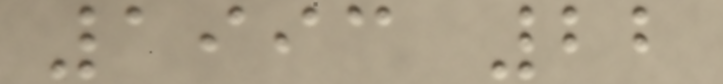1993 22
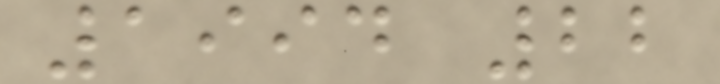1994 22
